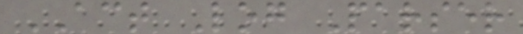ACT Log Parser
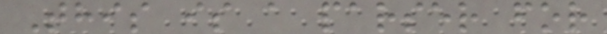This is a parser for
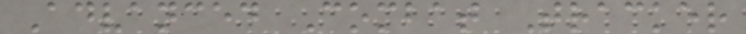Advanced Combat Tracker
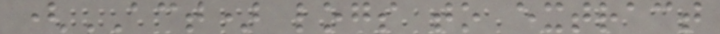(ACT) logs to extract
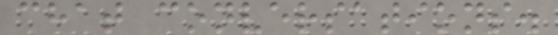chat conversations.
